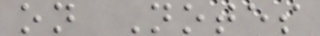on Notes
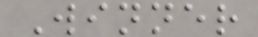Winner
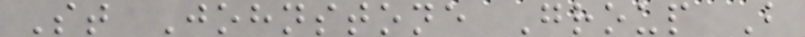St Johnstone Group B
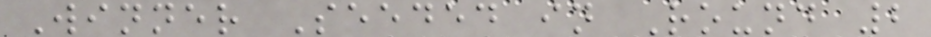Winner Seeded in Round 2
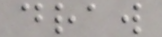draw
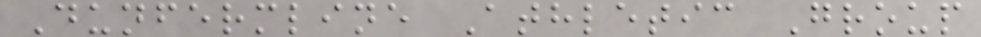Dunfermline Athletic Group
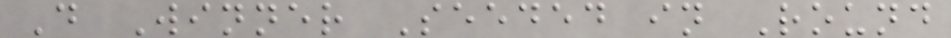D Winner Seeded in Round
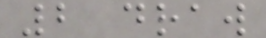2 draw
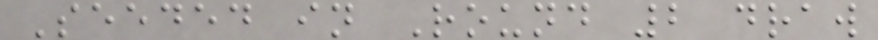Seeded in Round 2 draw
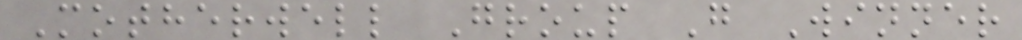Motherwell Group G Winner
